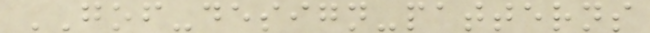GOF-design-patterns
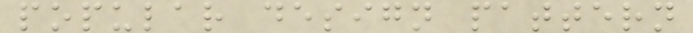popular design pattern
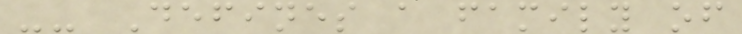-- Defines a family of
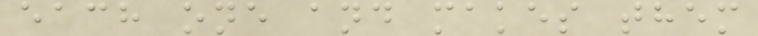each one and makes them
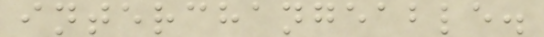interchangeable.
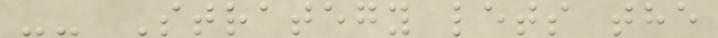-- Strategy lets the
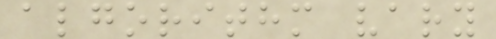algorithm vary
